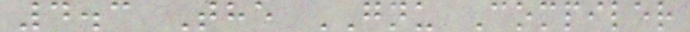4.3 The GNU Compiler
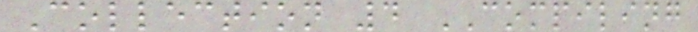Collection 4 COMPILING
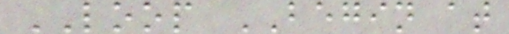LOOP BEGIN at
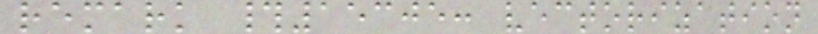remark #15305: vectorization
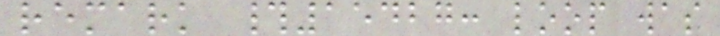remark #15427: loop was
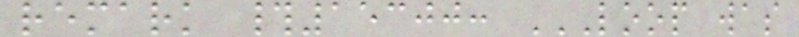remark #15300: LOOP WAS
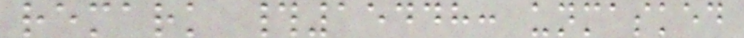remark #15448: unmasked
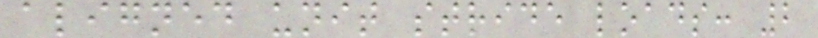aligned unit stride loads: 2
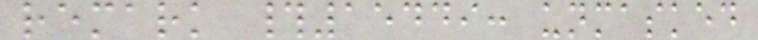remark #15449: unmasked
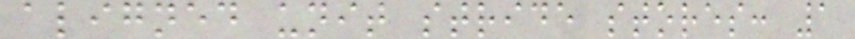aligned unit stride stores: 1
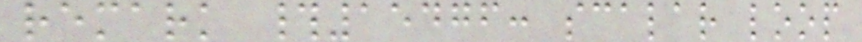remark #15476: scalar loop
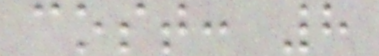cost: 8
